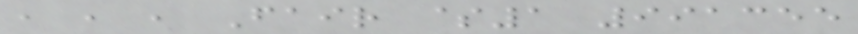, , , Fair $1 991355
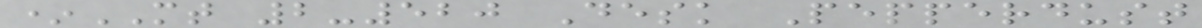*MT 2-520 Desk Pepperdust
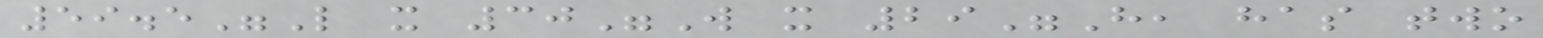59.5"L x 30"W x 29"H, has two
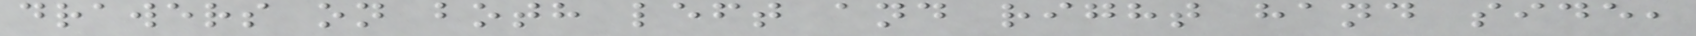drawers on both left and right hand side,
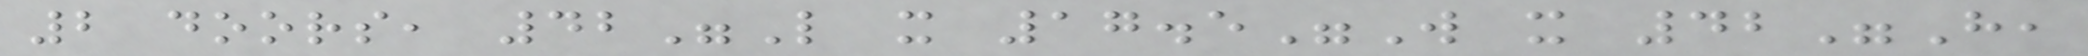2 doors, 42"L x 17.5"W x 42"H,
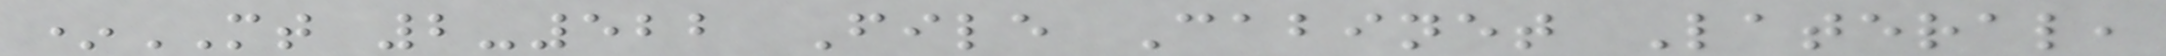*MT 2-522 File Cabinet Lateral,
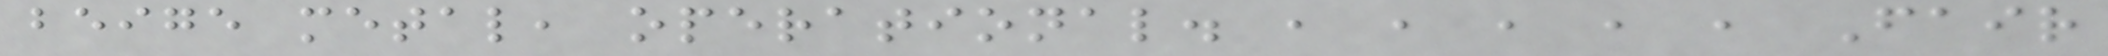beige metal, operational. , , , , , Fair
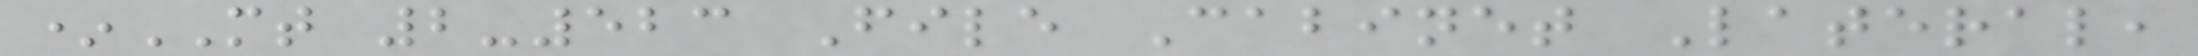*MT 2-523 File Cabinet Lateral,
